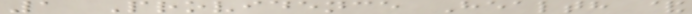1 Providence Health &
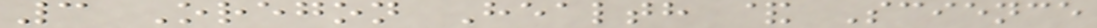3 Oregon Health & Science
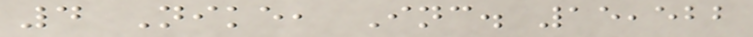4 Nike, Inc. 15,522
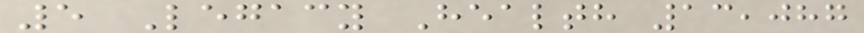5 Legacy Health 13,087
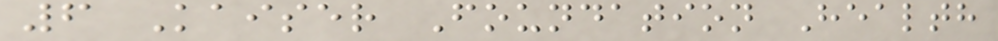6 Kaiser Foundation Health
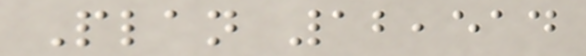Plan 12,514
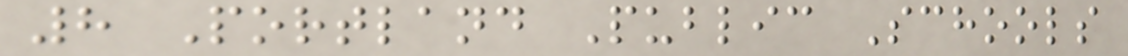8 Portland Public Schools
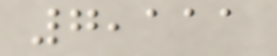7,111
